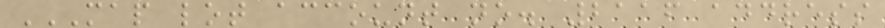MAP LOT ACCOUNT NO. 2116 ADDRESS
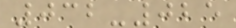032-025
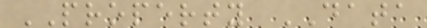PROPERTY DATA
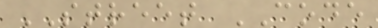STREET CODE
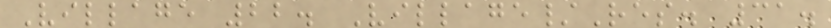Village 22. Village/Res. 31.
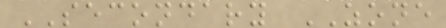SECONDARY ZONE
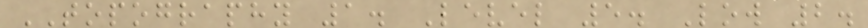TOPOGRAPHY 1. Level 5. Low 2.
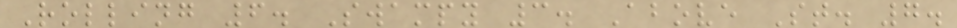Rolling 6. Swampy 3. Above St. 7.
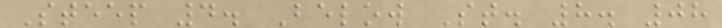Steep 4. Below St. 8. 08
